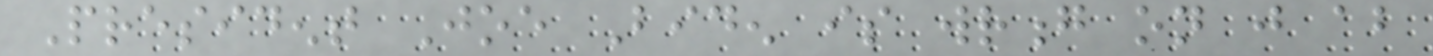President Joe Biden is wrong on just about
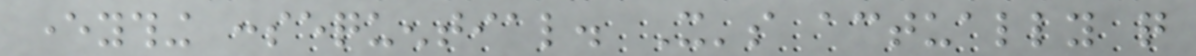everything consequential. It's actually quite
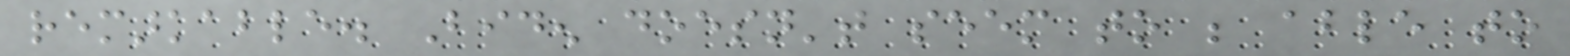remarkable. Biden doesn't seem to be able to
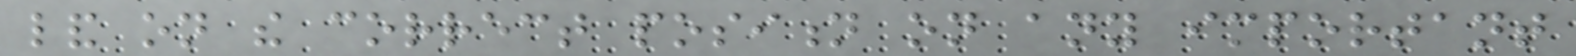land on the correct position on any important
